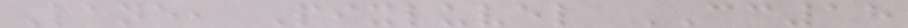Lane, Pixluvel CC18
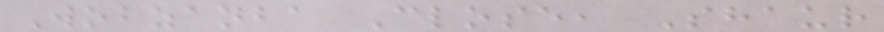Wobzanba Close, Shaur
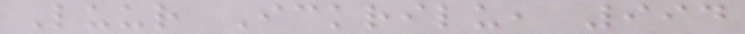Luur Ickrilu, 994
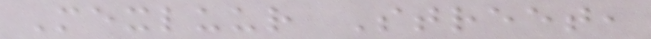Mexluur Street,
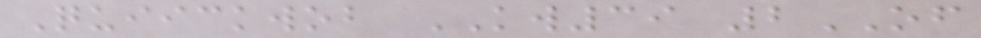Quiickwob KW39 2OF
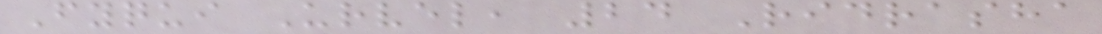Fyqui Urvel, 24 Ridrasha
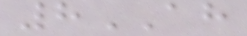8AH
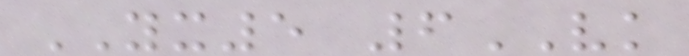YX5 6VK
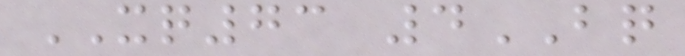XQ73 4BQ
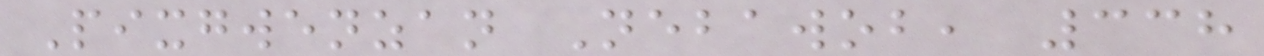Pixgwenzan Nebawob, 338
